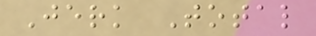Jerk Total
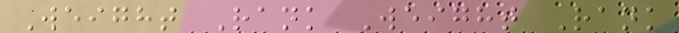Weight Rank Weight Rank
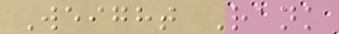Weight Rank
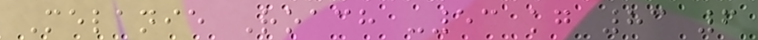Melanie Roach -53 kg 83 6
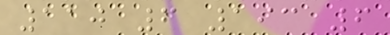110 6 193 6
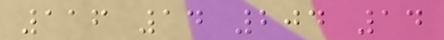116 14 204 14
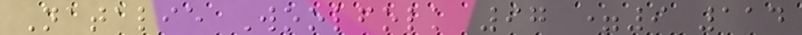Natalie Woolfolk 97 =9 114
